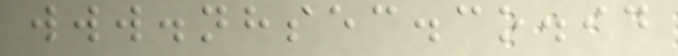www.nhsec.co.id
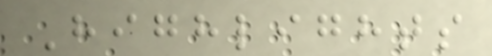Highlights
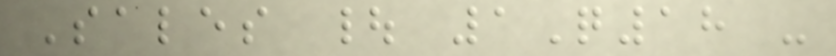Sales | 1Q18 -
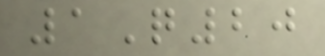1Q20
